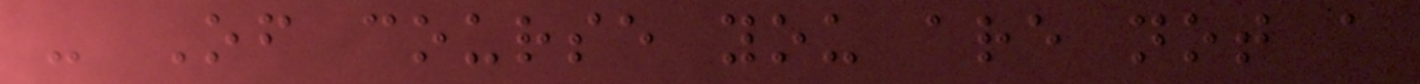- Of course you are not a
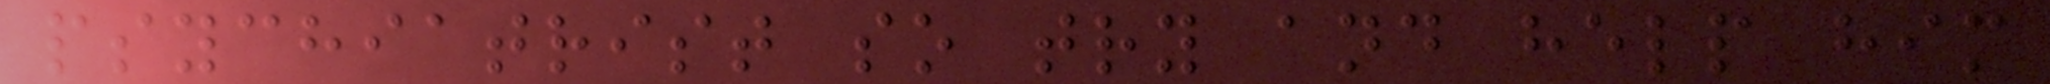psychiatrist so try and help him
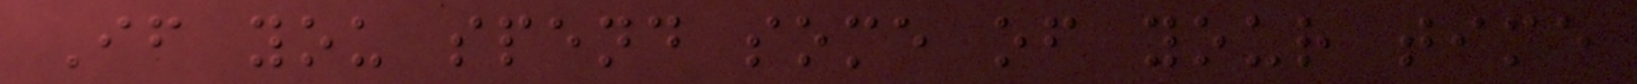If you spend some of your time
